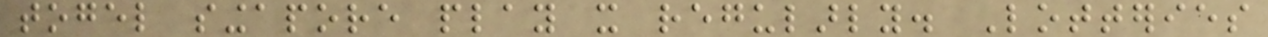togel singapore play it regularly. Lotteries
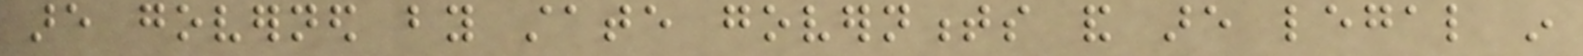are governed by state governments and are legal in
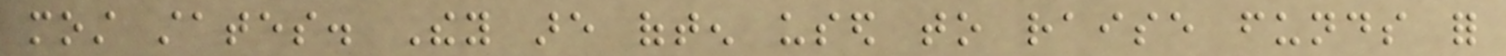most states. They are often used to raise funds for
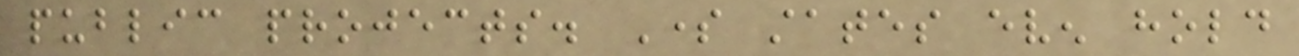public projects. Some states even hold
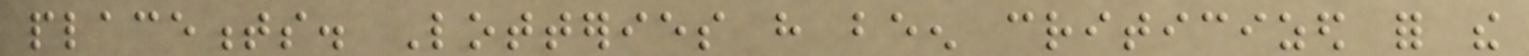placements. Lotteries have been criticized for the
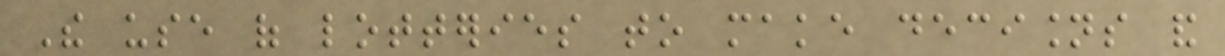The use of lotteries to make decisions and
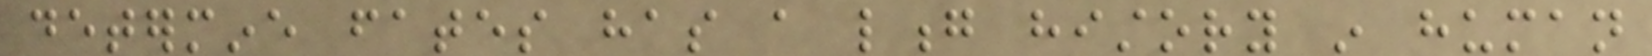determine fates has a long history in human
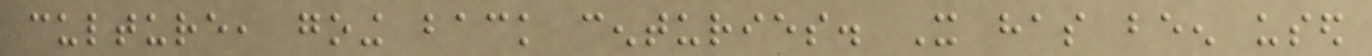culture, going back centuries. It has been used
